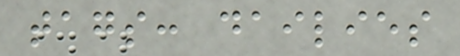tags: dailies
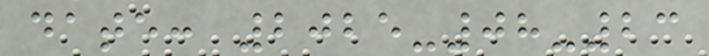date: 2025-08-23
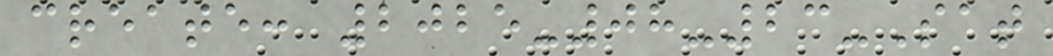create: 2025-08-23-Sat
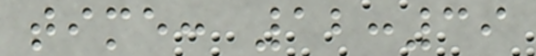time: 12:39
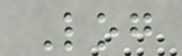Log
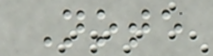Note
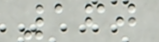160
